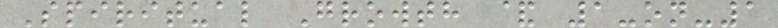Spiritual Growth & 1-on-1
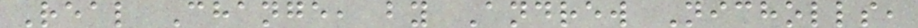Real Change, by Andrew Nicholls,
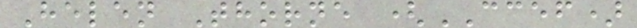Helen Thorne (CCEF)
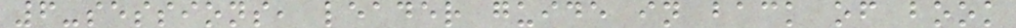6-sessions, leader guide in back of book
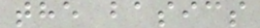the basics
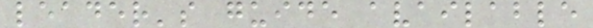leader's guide available
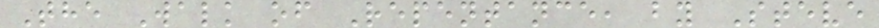The Walk of Repentance, by Steve
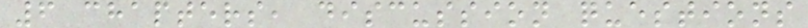6 chapters, discussion questions
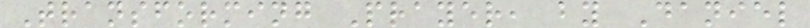Transforming Prayer, by Daniel
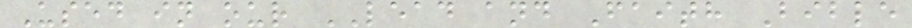Used in our LEAD and Faith Bible
